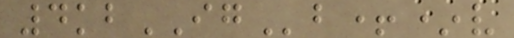4kbIGb+*v
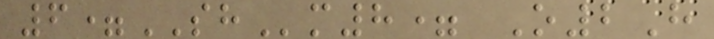6=SHm8= O2H
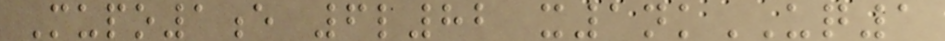Mupo1e 6l82 x1nkUQ1
